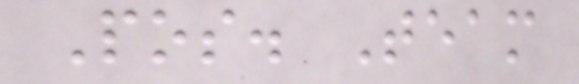Pos. Team
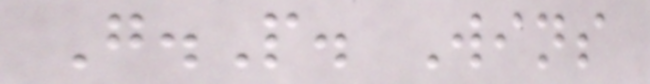G.P. Wins
